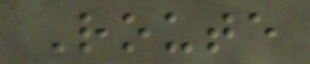Route
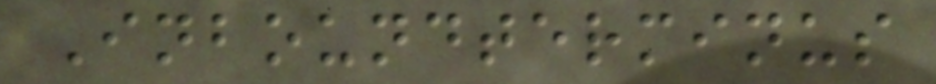Inboundterminus
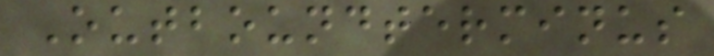Outboundterminus
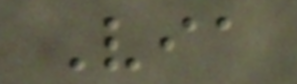Via
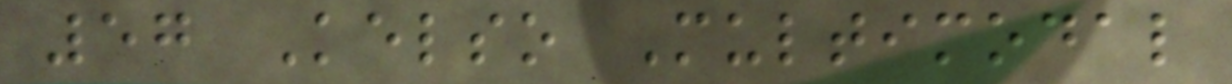57 Kelso Multimodal
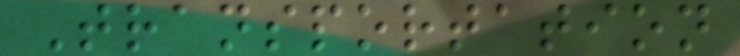Transportation
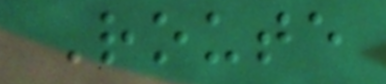Route
